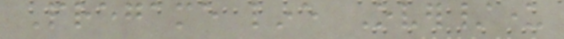Pregame line Over/under
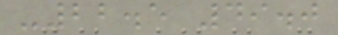-22.5 49.0
